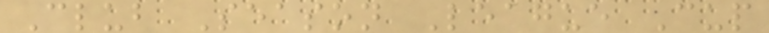Club Season League Cup
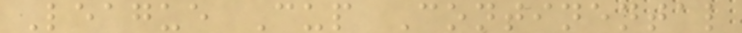League Cup Continental
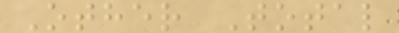Other Total
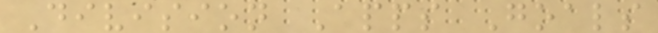Division Apps Goals
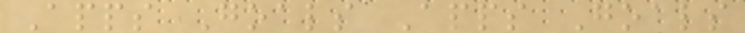Apps Goals Apps Goals
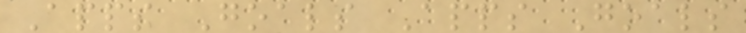Apps Goals Apps Goals
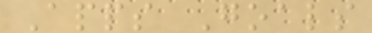Apps Goals
